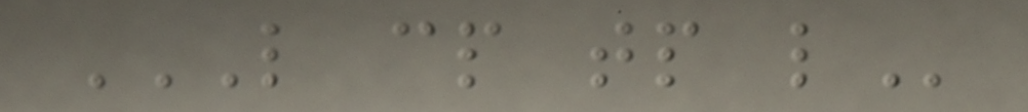L CP TP L
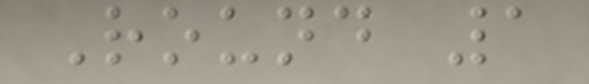Round 1
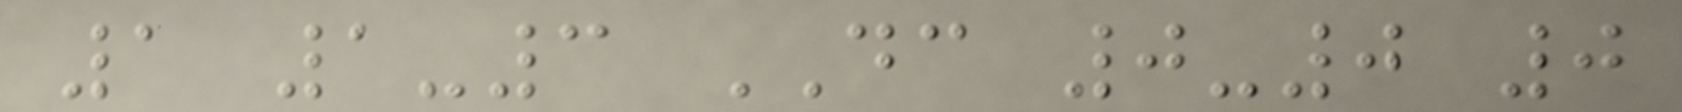1 1-3 DC 0-0 0
